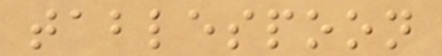tablespoon
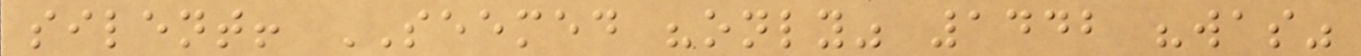silent! SEEMED "only" 1442 "was"
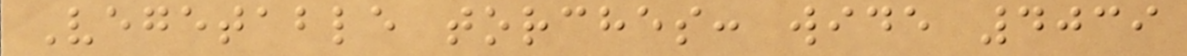Vegetable torches: wide 4039
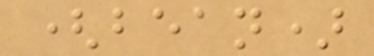(bean)
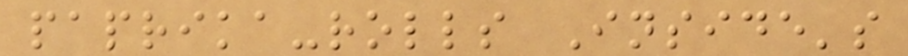paprika-rolls Inside's
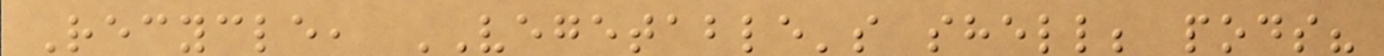Recycle, VEGETABLE's shell; pods?
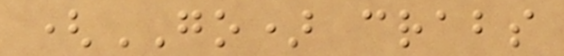(GO) crabs
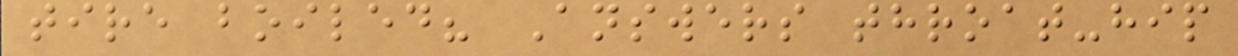tire boiled? Answers throat-hip
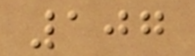107
